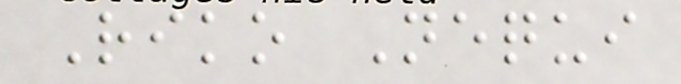Riko Nequi
